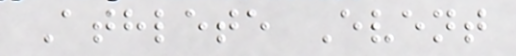Athlete Event
